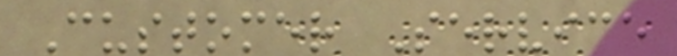Customer Service
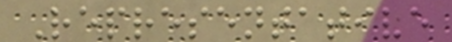Representative
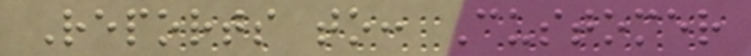Reports to: Customer
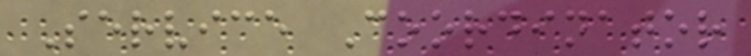Service Coordinator
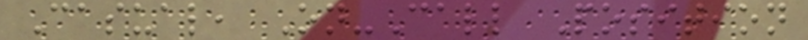Casual, On-Call Position
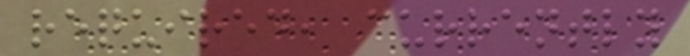required, currently
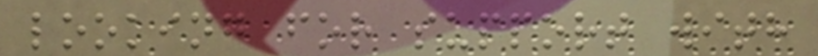looking for support with
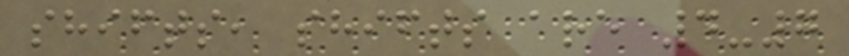shifts, shifts are 4-7
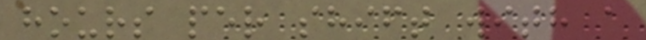hours per shift with a
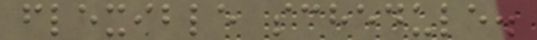flexible schedule.
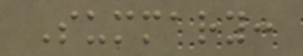Summary:
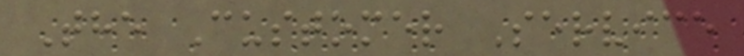The Customer Service
